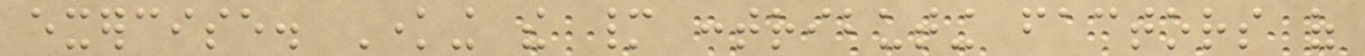exercise. Knowing the many contributing factors of
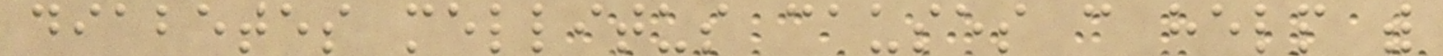diabetes mellitus causes can help with
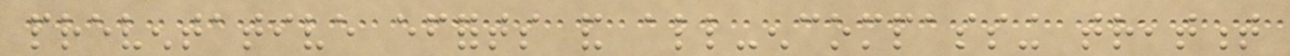preventative efforts and all-encompassing treatment
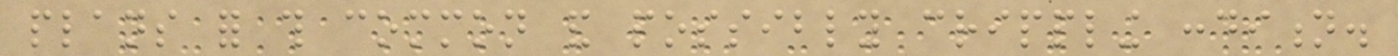plans for this common and possibly crippling condition.
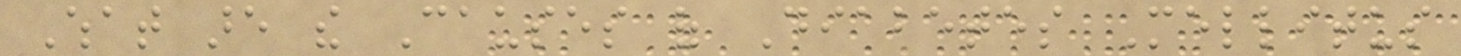What are the Causes of Diabetes Mellitus
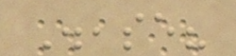Disease?
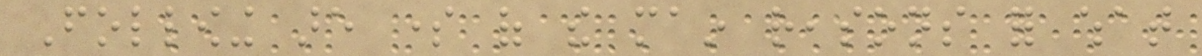Following are some of the main reasons for what
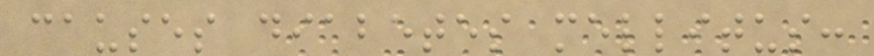causes diabetes mellitus:
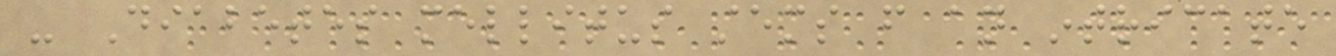- Diabetes mellitus stems from an intricate
